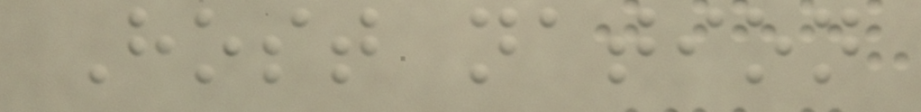Host nation
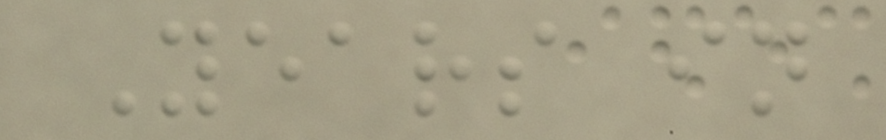Years in
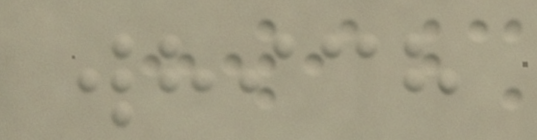which
